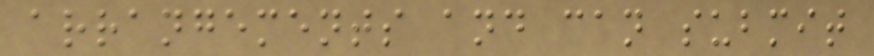arrangements and can submit
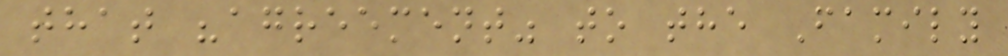that "agreement" to the Family
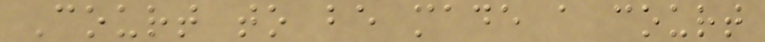Court to be made a court
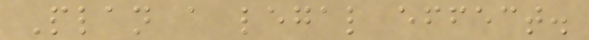Plan a legal effect.
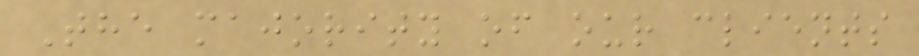The majority of our clients
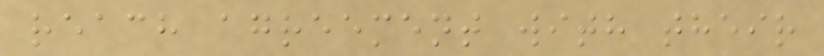reach agreement with their
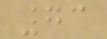73
